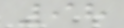98
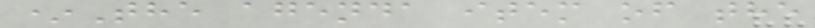*The agenda item of the
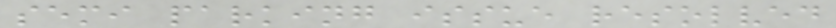semi parking issue resolved
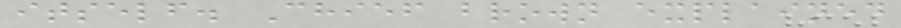itself. Chief brown explained
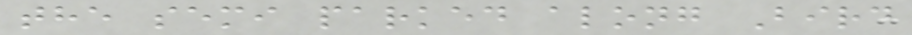the semi parked along Bird
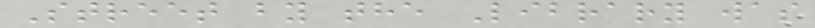Street by the Library was
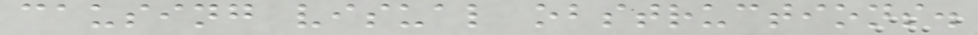causing visual obstructions.
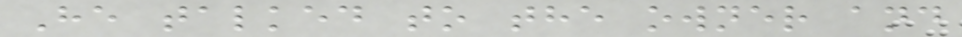He talked to the owner and
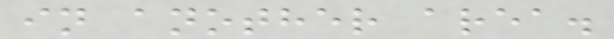in another area.
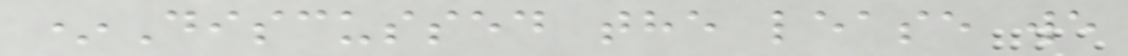*Discussed the lease we
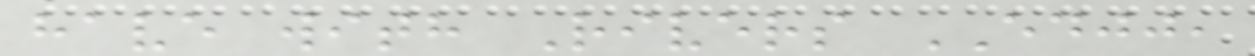have with Rivers EDJJ,
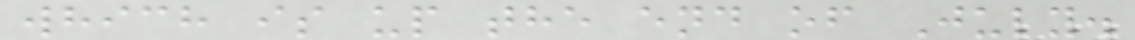which is up the end of July.
